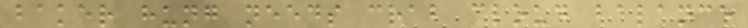baker hung needs crab cloud balance
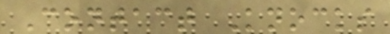Contact Knocks
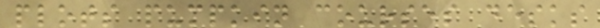plots pumpkin courses desks
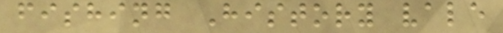fishing History vale
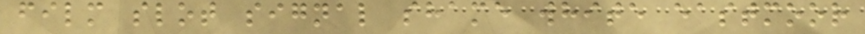film slot signal shame white eastmoor
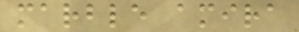marble amira
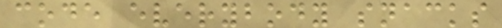code everybody snacks
